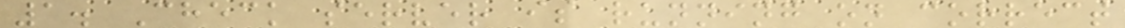1. Check server is running on correct
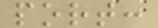port:
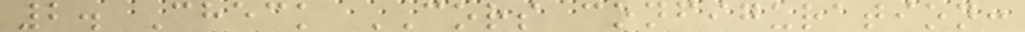2. Check CORS configuration:
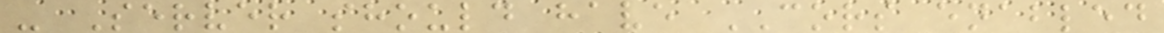- Server should have CORS enabled
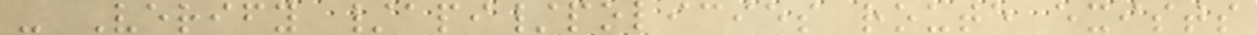- Verify /api/policies route exists
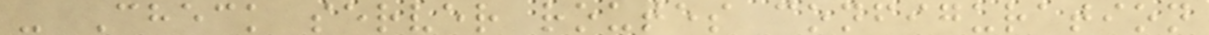- Check server routes configuration
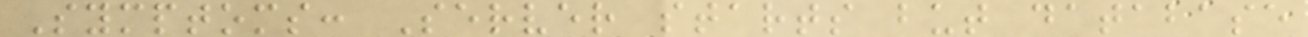Symptoms: Server starts but database
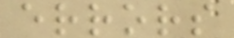errors
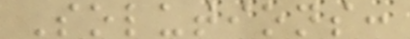Solutions:
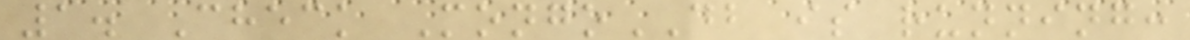1. Check MongoDB is running:
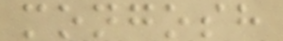mongosh
